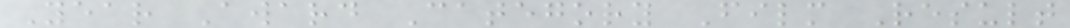Year Award Category Film Result
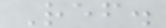Ref.
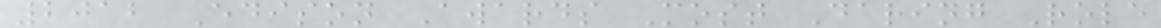2012 Edison Awards Most Daring Role
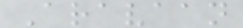Aravaan
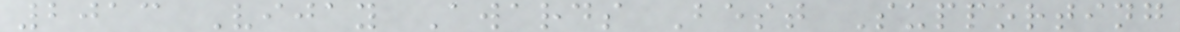2013 Vijay Awards Best Supporting
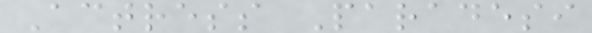Actress Paradesi
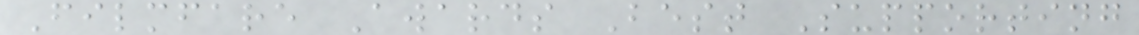Filmfare Awards Best Supporting
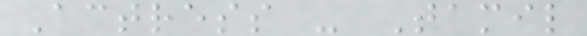Actress - Tamil
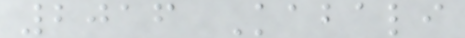2016 Kabali
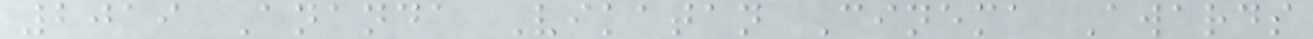2019 Ananda Vikatan Cinema Awards
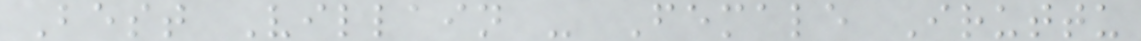Best Villain - Female Iruttu
